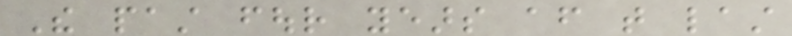The past four years after that last
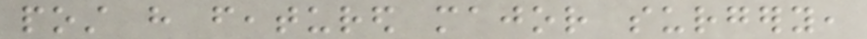post have featured major surgery,
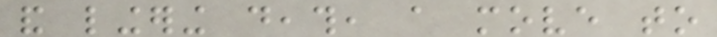and lingering death, a move to
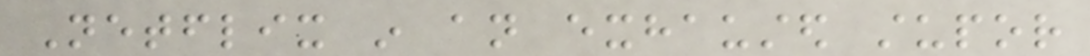Netflix in an exhausted stupor
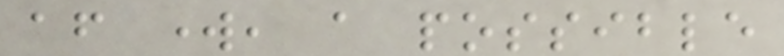after work, a possible
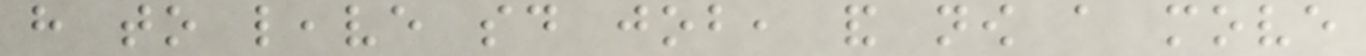have to leave said job, and now a move
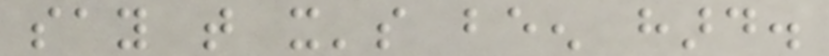say that it's been hard.
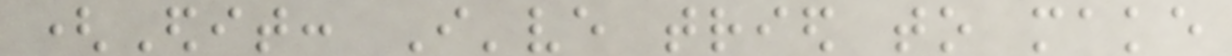(Edit: I've tried to make
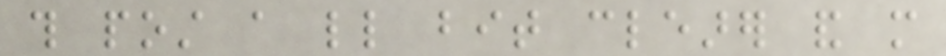this post a little bit clearer and more
